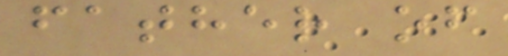father of
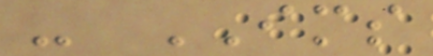- IMS
